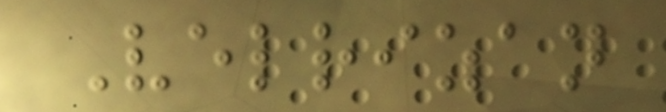Velrizan
